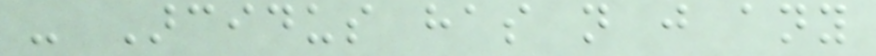- Arcidus has not just any
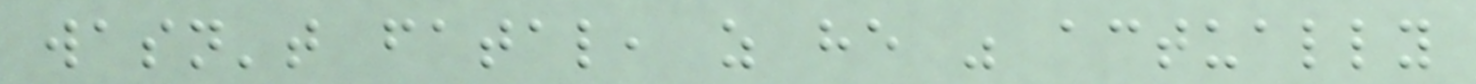wasn't fatal, as he was actually
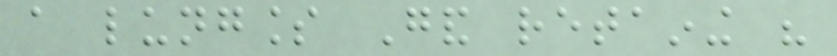a lungless Gand retaining his
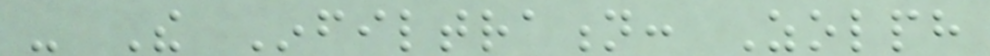- The Infiltration: Zolph
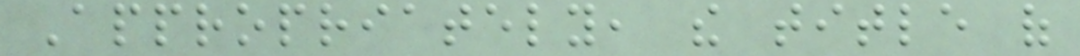Appropriately, the title of
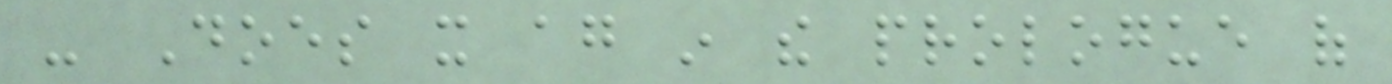- Does it again in the prologue of
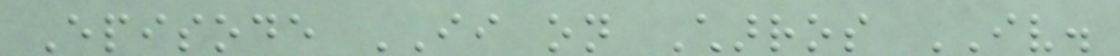Episode II on Charros IV.
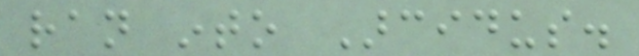ran into Arcidus.
